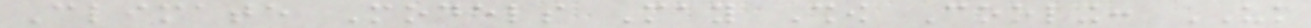Climate Models May Show Cooling: UK
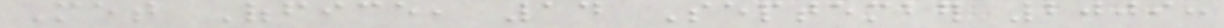Met Office, 14 September 2009:
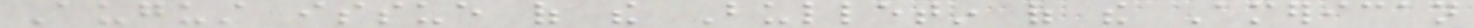August issue of the Bulletin of the American
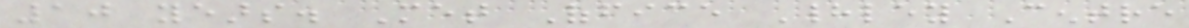10 years. Met Office Hadley Centre
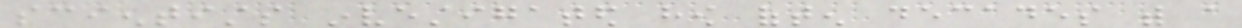scientists investigated how often decades with a
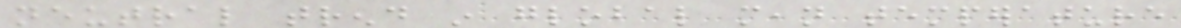neutral trend in global mean temperature
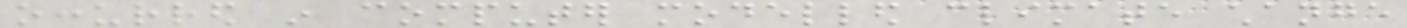occurred in computer modelled climate change
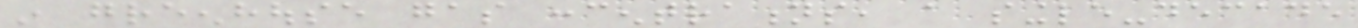in greenhouse gas concentrations, a single-decade
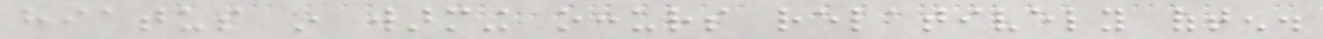hiatus in warming occurs relatively often.
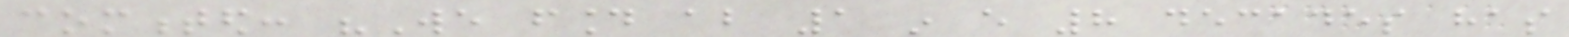commented: "We found about 1 in every 8 decades has
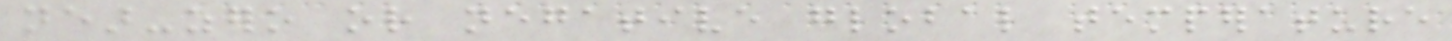near-zero or negative global temperature
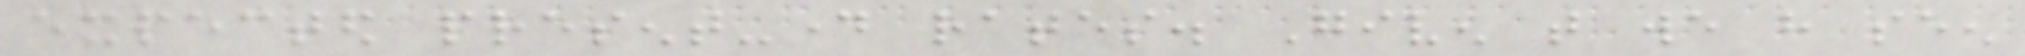expected present-day rates. Given that we have seen
